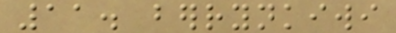11. berrynkiwi
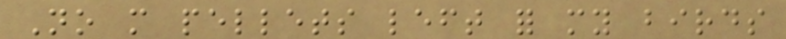No more pellets left for my birds
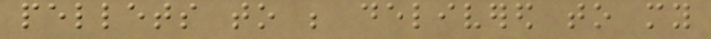pellets to be delivered to my
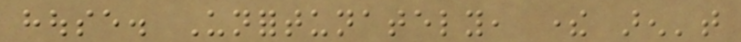house. Unfortunately, there aren't
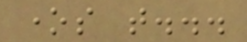ones that...
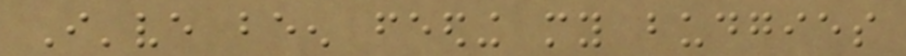I've been feeding my budgies
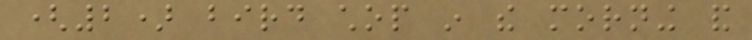(2) bird chop in the morning and
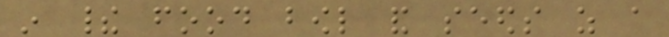in their food bowl and seeds as a
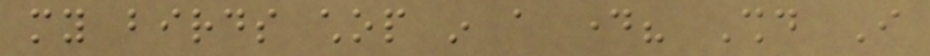my birds chop in a day? Should I
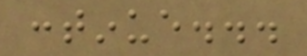continue...
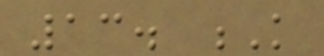13. K
